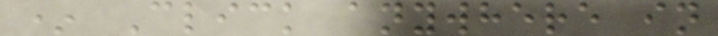* Click anywhere in
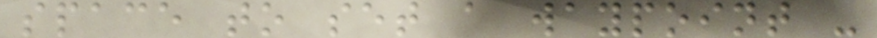space to set a waypoint -
